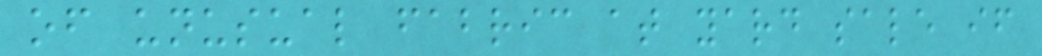of unusual fabric at yard sale if
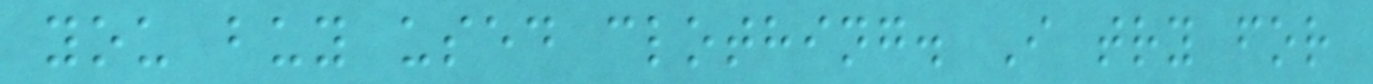you buy used clothing. I try for
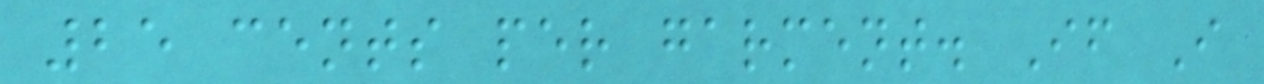25 cents per garment. If I
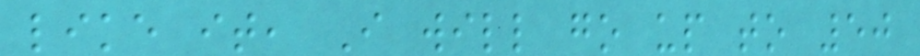like it, I will go up to 50
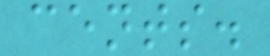cents.
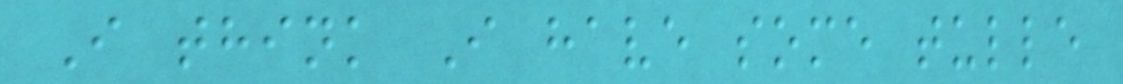I think I have some tulle
